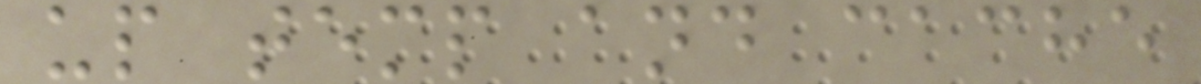up temp and cache
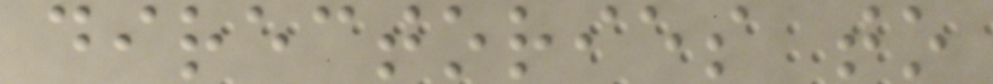directories to
